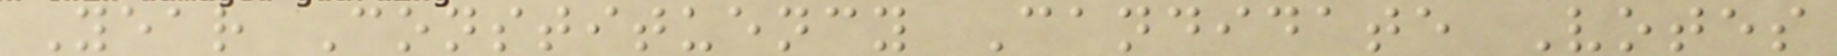Year Constituency Candidate Votes
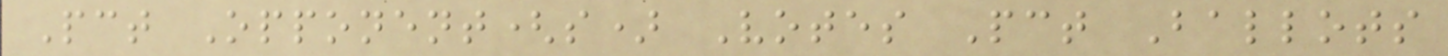Pct Opponent(s) Votes Pct Ballots
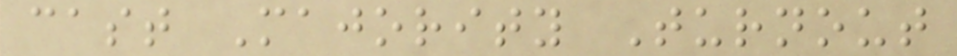cast Majority Turnout
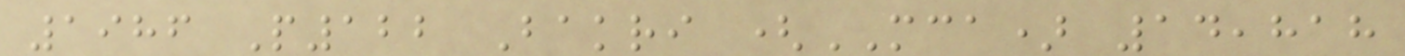1986 P122 Bakri (MCA) 14,818
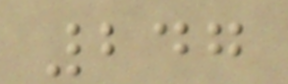247
